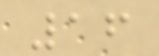16
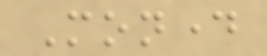Monday
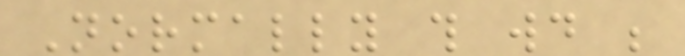Normally this would be
